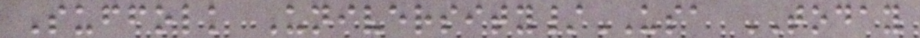Suffolk University/USA TODAY
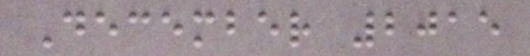December 2015
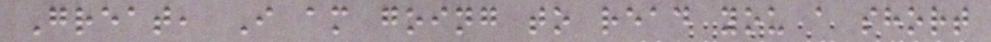Great, I am going to read you a short
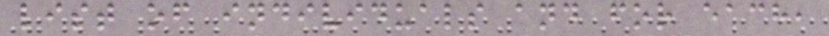list of individuals and for each,
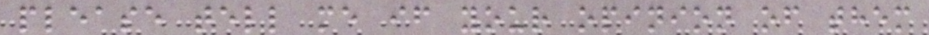please tell me if your opinion of them
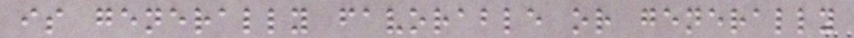is generally favorable or generally
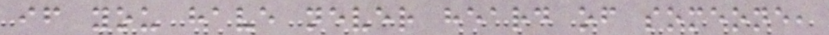if you have never heard of someone,
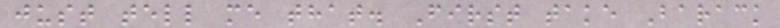just tell me that. First take Barack
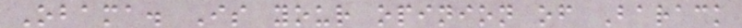Obama. Is your opinion of Barack
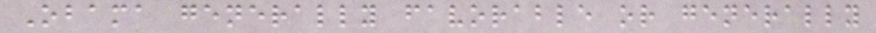Obama generally favorable or generally
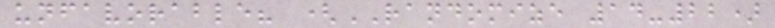unfavorable? (RANDOMIZE 14-22)
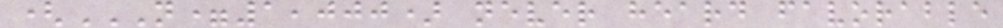(N=1,000) NEVER HEARD FAVORABLE
